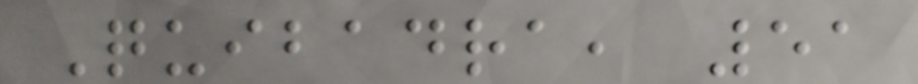Quibadra, 51
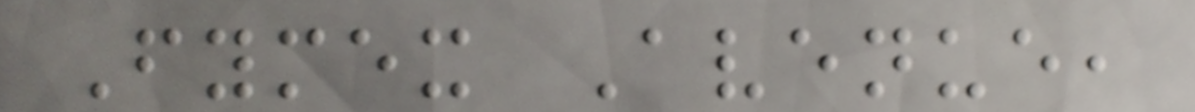Fymex Avenue,
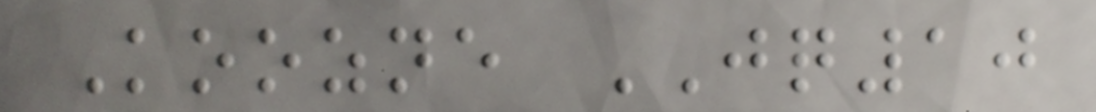Koozne JQ10
